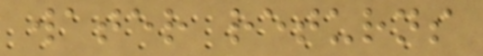water returns
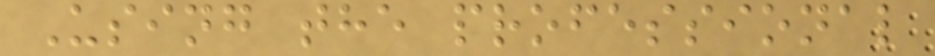Using the professional
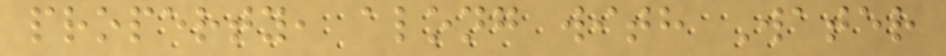property, along with Water
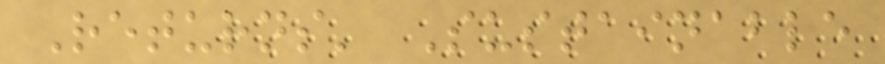Returns' Sustainable
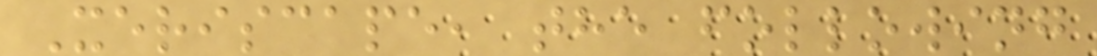Xeriscape, the following
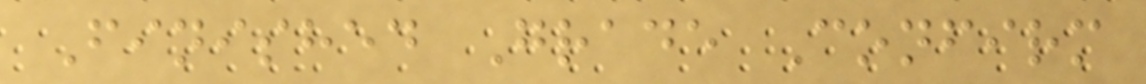Finished Grade Confirm
